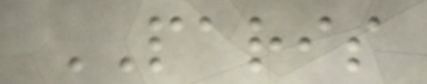PARIS
